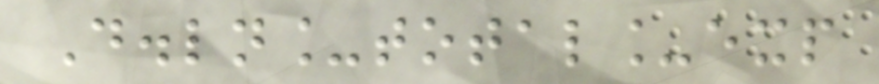D.ln_total_exp
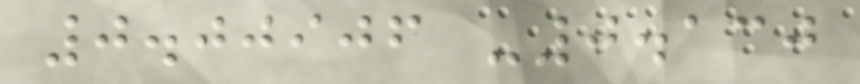0.00906 -0.130
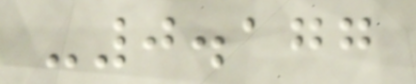-0.177
